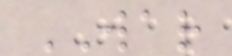WAR
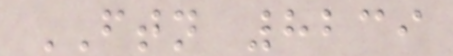FTN 8239
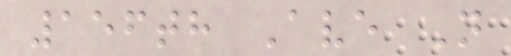156th Ave N
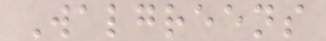Walgreens
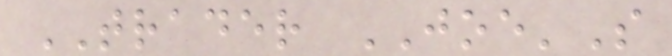TRADER JOE'S
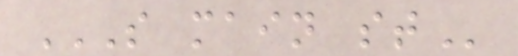S MAIN ST
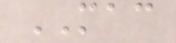MAC
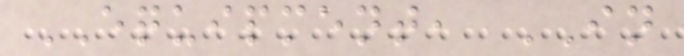EQUIPMENT, IN
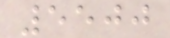5500
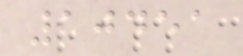10451
